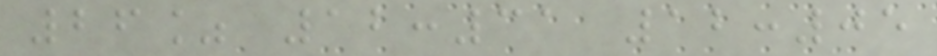26% 12:31 12:05
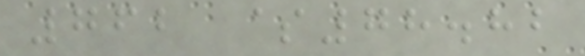762 $78.82
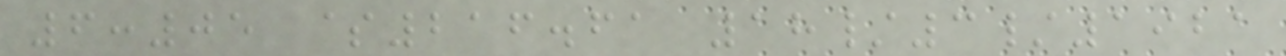6:05 $216.61 18/3/1921
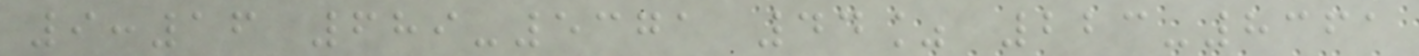9:16 689-5371 44% 223-8361
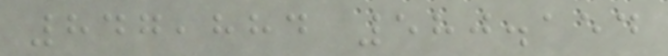847,884 580.154
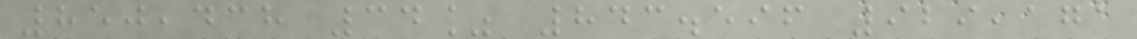850,438 34% 843.596 929,171
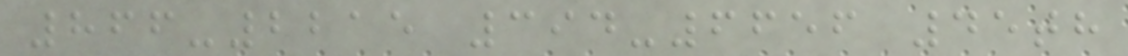866-2215 394-6656 45th
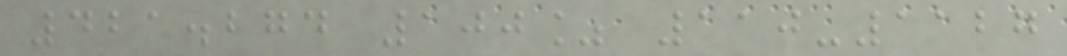421.274 100% 110-1127
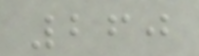260
